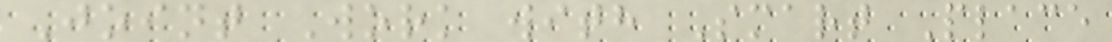Joint Work with Smart Place
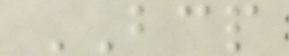BCP
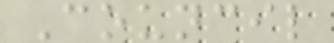Council
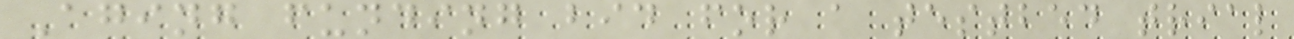Aging funding bid for a testbed trial
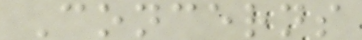Concerns
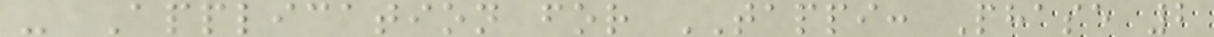- Application for TAPPI: Phase 2
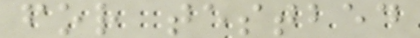for testbed
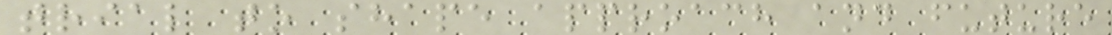trial to shape approach and future
